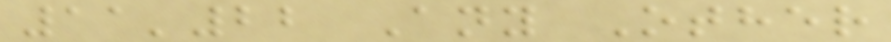11'22 Any Other
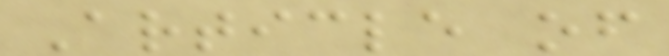Article of
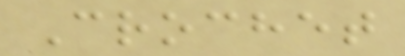Crochet
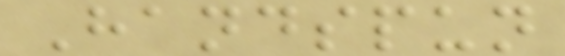Handspun
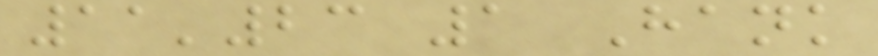11'23 1 Hank
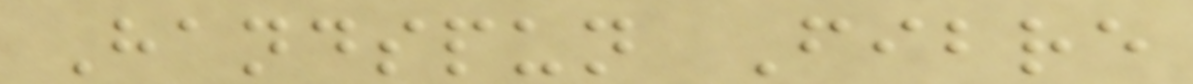Handspun Fibre
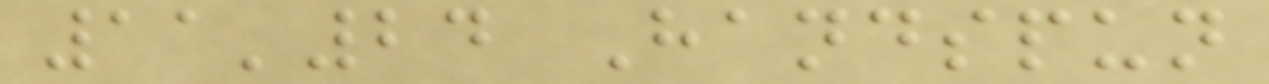11'24 Handspun
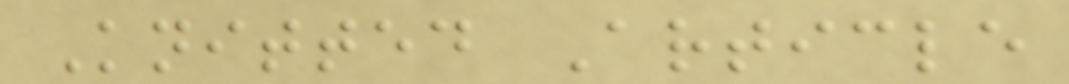Knitted Article
